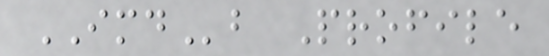IMDb Profile
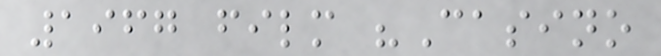1967 film "Casino
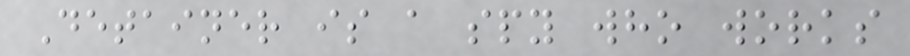Detainer is a spy who works
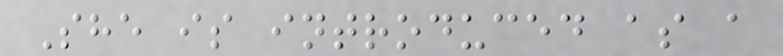She is introduced as a
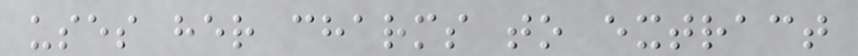uses her charms to extract
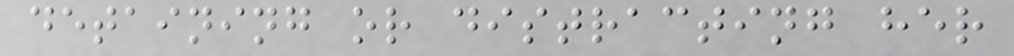detaining or distracting her
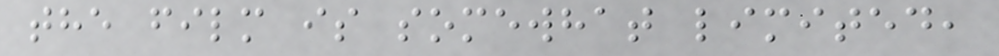the film is somewhat limited,
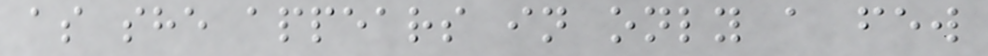as she appears in only a few
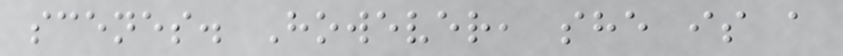scenes. However, she is a
